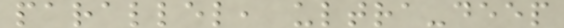parallel, ultra-deep
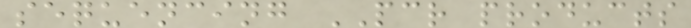sequencing PCR products
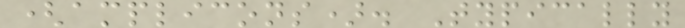(amplicons). Typically
